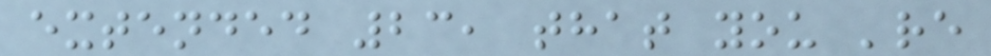extended 23, that you 're
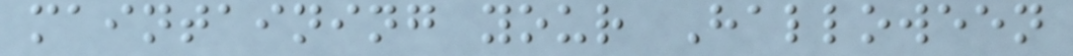maintaining your Halloween
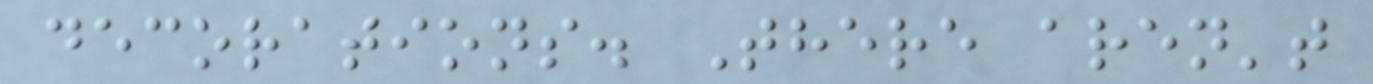decorations. There aren't
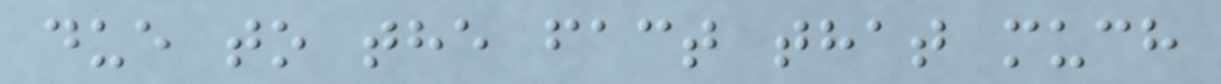due to the fact that much
